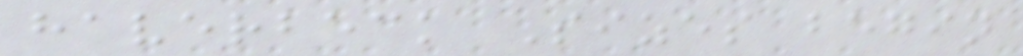haverbeck Sizes begin
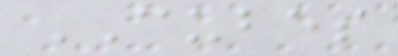CUBES
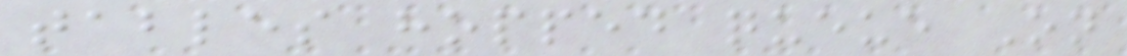tables hopped queue On
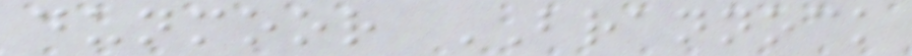dunmoor BRANNOCK
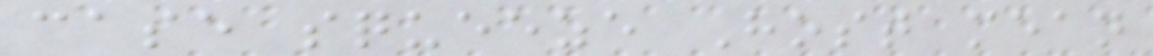case squeeze Host mean
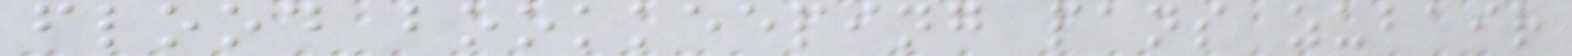flood bookkeeping pans zubair
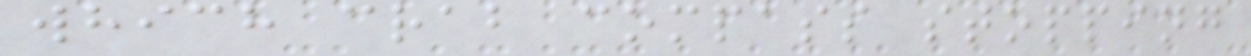which crab compass stopping
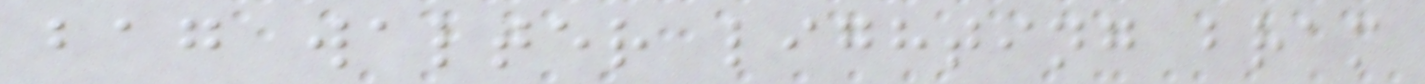bag walter lighting bram
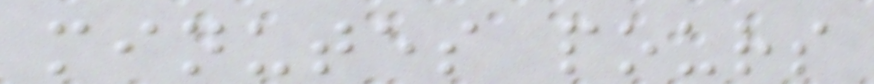minutes pours
